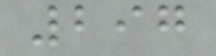297
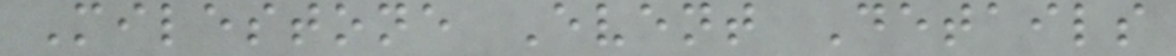Milestone Event Details
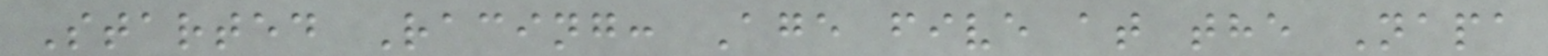Started Racing: Age five at the Napa
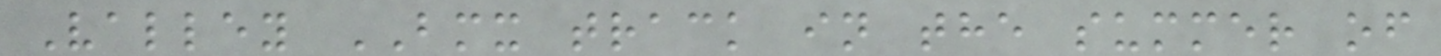Valley BMX track in the summer of
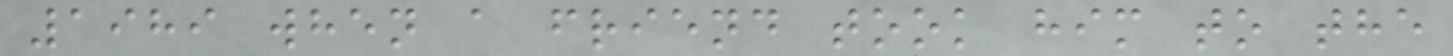1989 when a friend took him to the
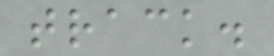track.
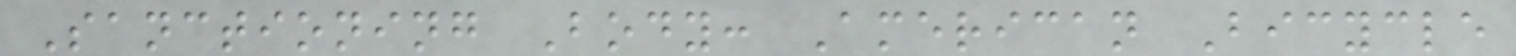Sanctioning Body: American Bicycle
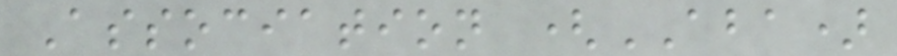Association (ABA)
